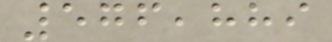576,889
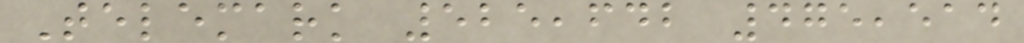Telemark 525,642 475,514
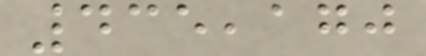435,170
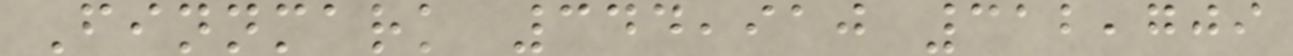Finnmark 344,910 312,709
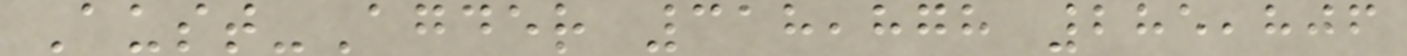Aust-Agder 318,878 285,806
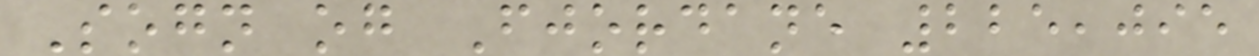Sogn og Fjordane 225,095
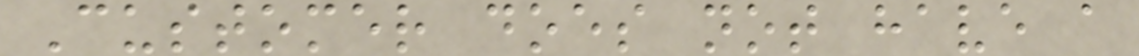Customer does not have a
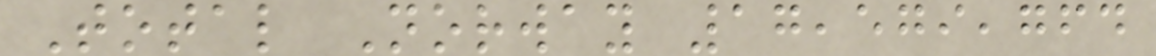Total Norway 17,579,764
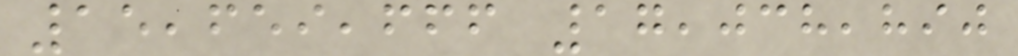15,659,666 17,038,890
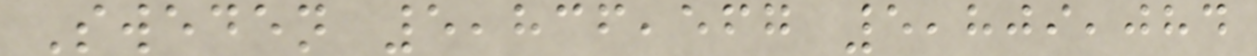Sweden 5,836,567 5,809,084
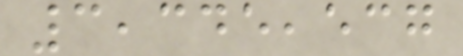3,345,537
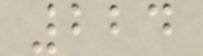224
